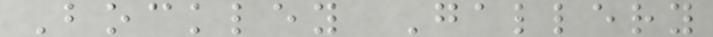Bockley Gallery
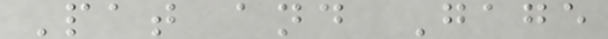Pat and Gage
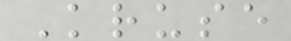Kruse
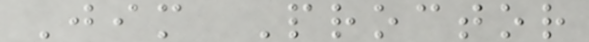Jim Proctor
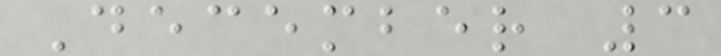December 3
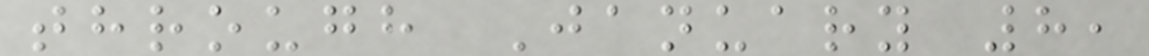through January 8,
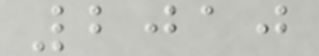2010
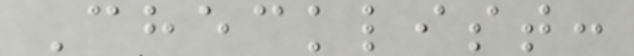Checklist:
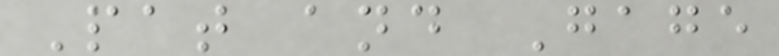Pat and Gage
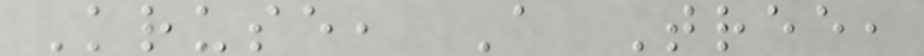Kruse, A Tree,
